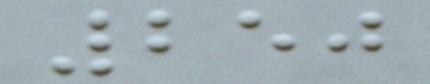250
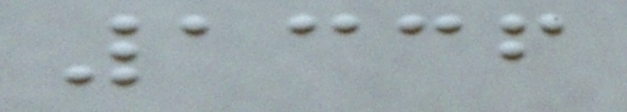1336
